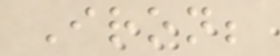Iron;
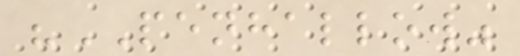"PENHALLOW"
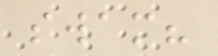swam?
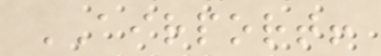AIRPORT!
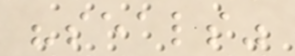"seals"
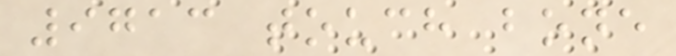9713 touch bone
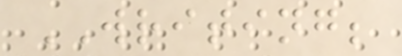WRITING;
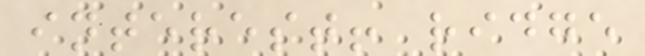interest! ridge
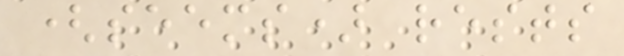(seems) rests
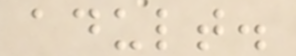adult.
